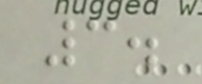3.
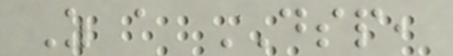As a DSP,
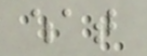what
